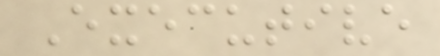Executive
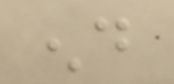end
